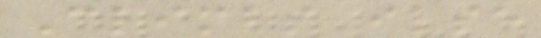Climbs ilse
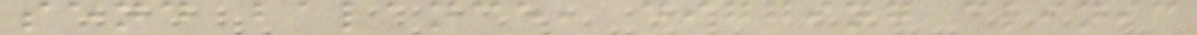send balance, digging clinic
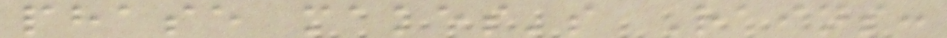phase makes's Rains:
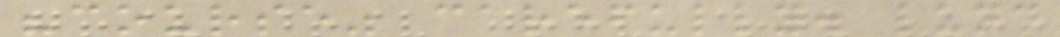"course" carefully. lund
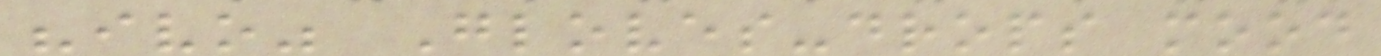"ivo" Gloves-drops mood
